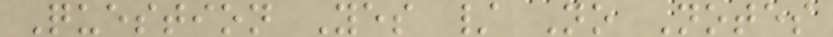Question Yes / No Notes
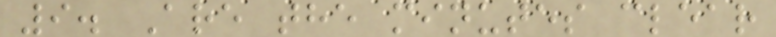9. Are the minutes clear
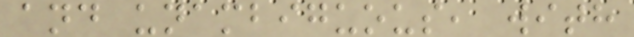and unambiguous, with
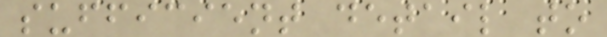sufficient detail to
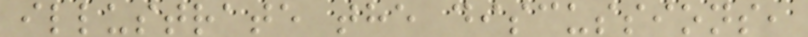illustrate the discussions,
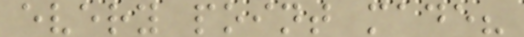every point made?
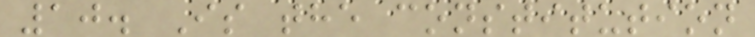10. Is the constitution
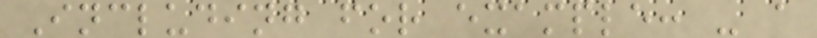Including for example: - a
